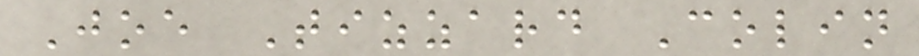Joe Tizzard Colin
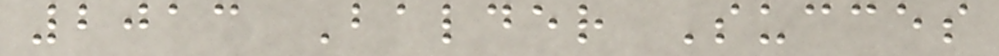2013 Balder Succes
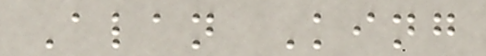Alan King
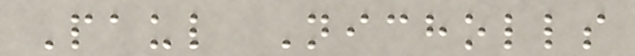Paul Nicholls
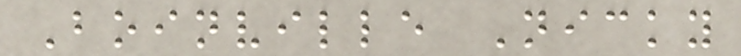Boinville Nicky
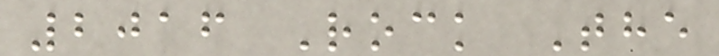2016 Rock The
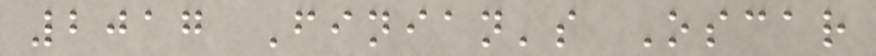2017 Finian's Oscar
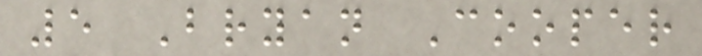5 Bryan Cooper
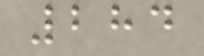284
